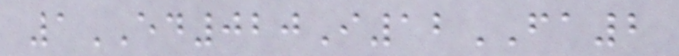1ED020I12FA2
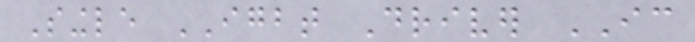Single IGBT Driver IC
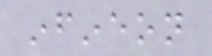infineon
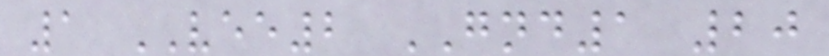1 VEE2 GND1 20
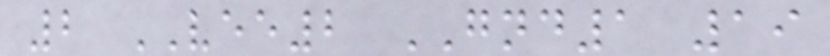2 VEE2 GND1 19
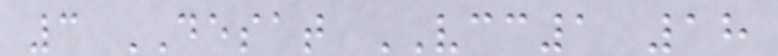3 DESAT VCC1 18
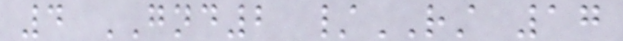4 GND2 /RST 17
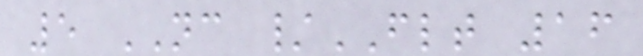5 NC /FLT 16
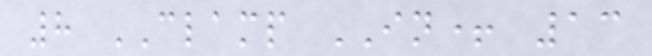8 CLAMP IN+ 13
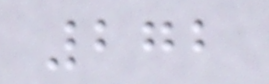272
